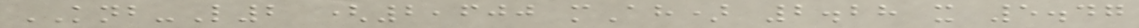KNB-L2 (2,600 mAh) 2.28 x 5.47
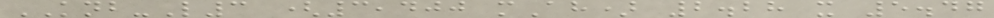KNB-L3 (3,400 mAh) 2.28 x 5.47
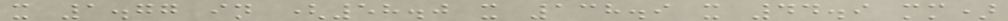x 1.77 in (58.0 x 138.9 x 44.9 mm)
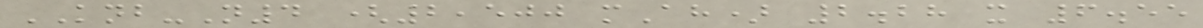KNB-N4 (2,500 mAh) 2.28 x 6.55
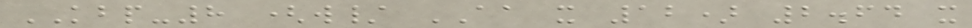KBP-8 (w/ AA x 12) 2.64 x
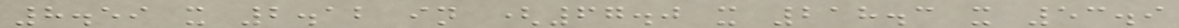8.59 x 2.12 in (67.0 x 218.3 x 53.9
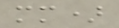mm)
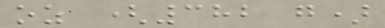oz (382 g)
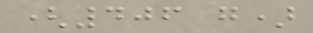(406 g)
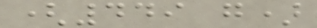(449 g)
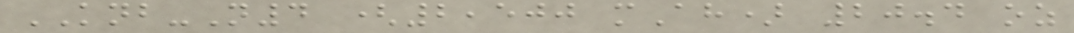KNB-N4 (2,500 mAh) 20.4 oz
